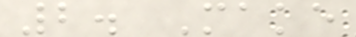2. Make
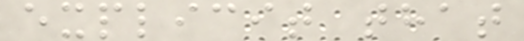explicit that
